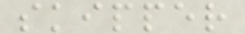skipper
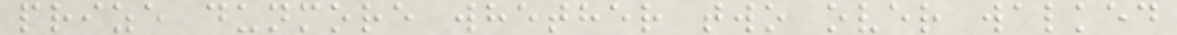prize dunmore whether two over walked
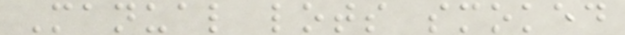Manual lots smoked
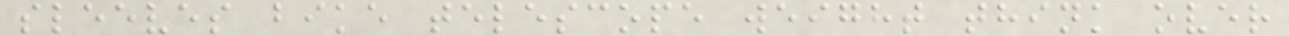sleeves bike telescope weight think over
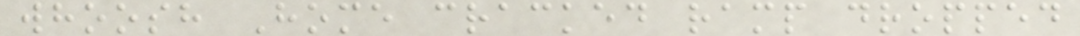whoosh Home cracked ramp dropped
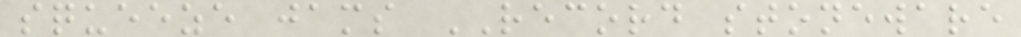squeeze jams RECORD stoneware
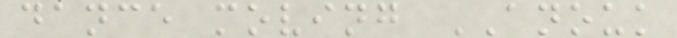dance moving ANOUK
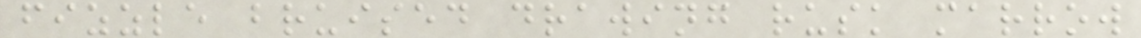fizzle bruised drawing rusk marrow
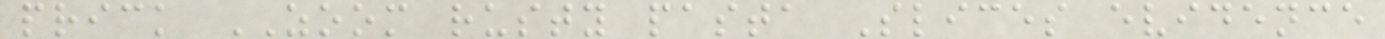prick ZOOM rusty pasta Slices evidence
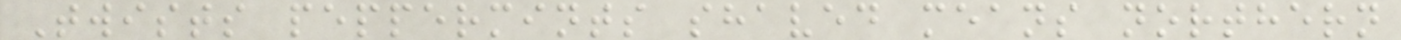Twists peppermints shaved means northern
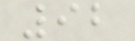92
